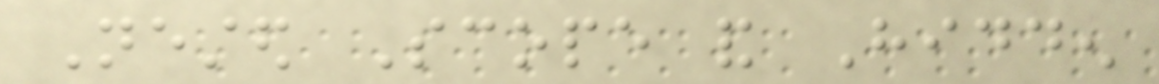Nested Scope and Hidden
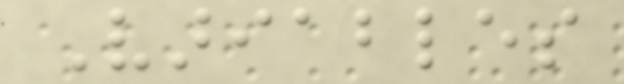Variables
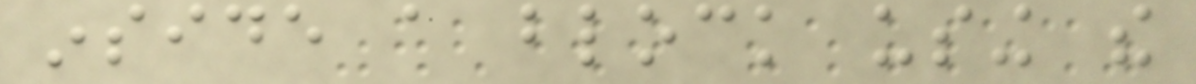inside a block using the
